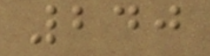240
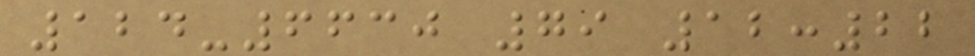124-6630 79 12:22
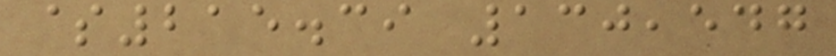$215.39 130,547
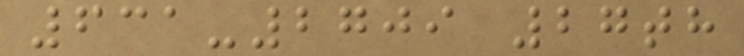631-2709 27th
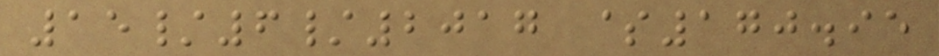15/6/2017 $170.95
